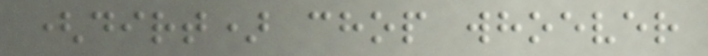(dirt) chop whoever
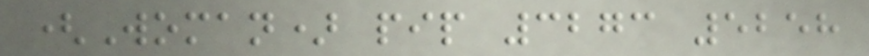(Woman) pip 3273 5258
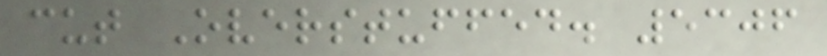cut Overstuffed. 5306
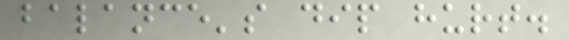balance's dip hurt.
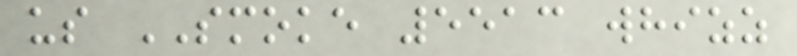us SMOKE 5513 whizz
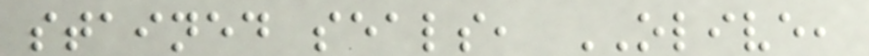stained seals, OLIVE,
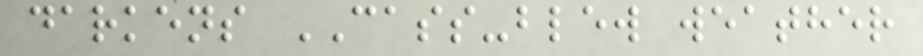darkens CASS-blew weather
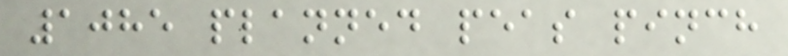1085 planned peas pinch
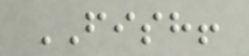FISH!
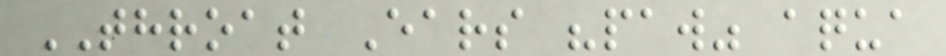THROAT Ears "paw" aqua
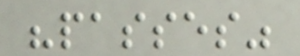"passes"
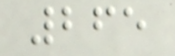265
